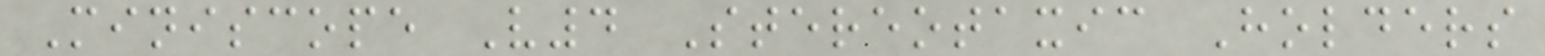Miniscope V4 Stereotaxic Holders
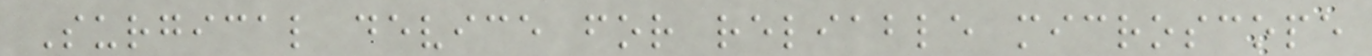Surgical device for reliable microscope
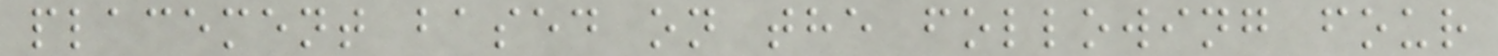placement based on the following four
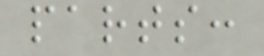parts:
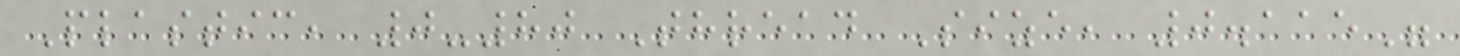Plastic, 0-80 Thread Size, 0.115"
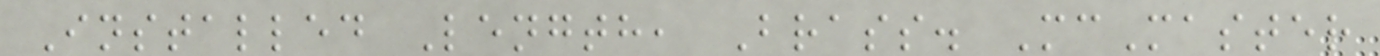Installed Length, Brass. McMaster
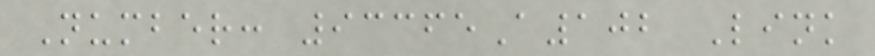Number: 93365A102 Link
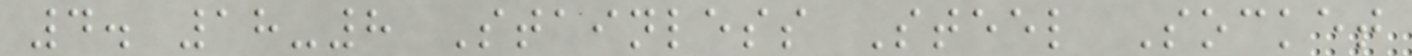4. 18-8 Stainless Steel Socket
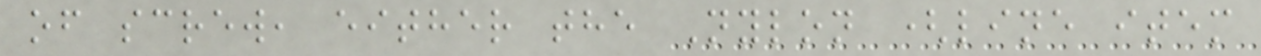of screw, either the Nylon (line item
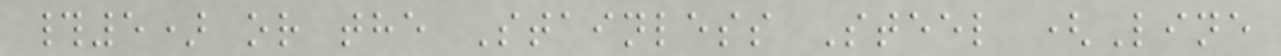#5) or the Stainless Steel (Line
